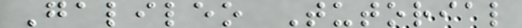Galileo Tutorial
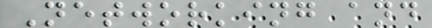Networking and
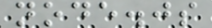node.js
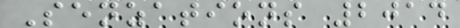Senzations 2014
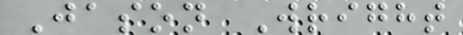Jason Wright
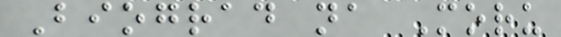Biograd na Moru
